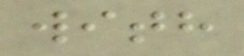with
